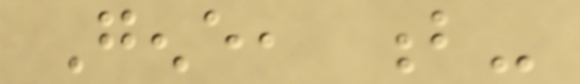Gene, b-
